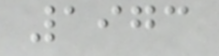1973
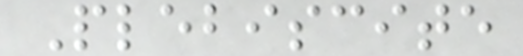Plebiscite
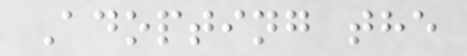Adopting the
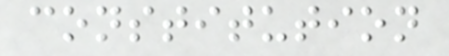constitution
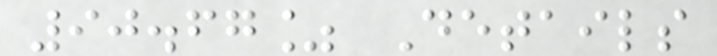90.67% Details
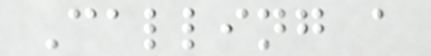Calling a
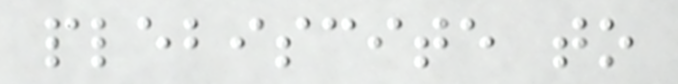plebiscite to
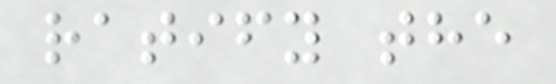ratify the
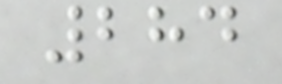284
